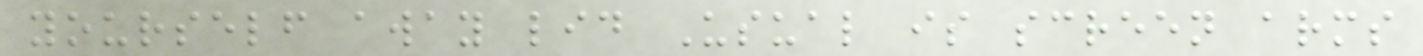yourself away lid Usual is screen arms
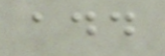add
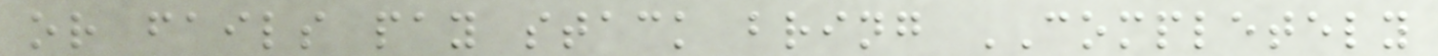or fails pay stack bring COMPLETELY
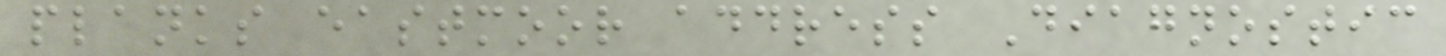planks eastmoor address Diagnostic
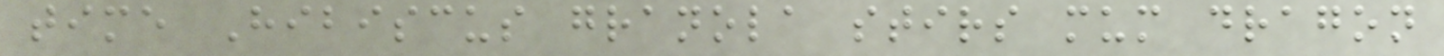time Hibiscus granola stirs mum dragon
